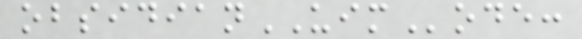obsidianUIMode:
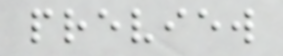preview
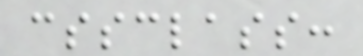cssclass:
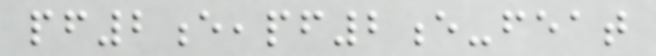pf2e,pf2e-feat
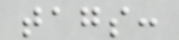tags:
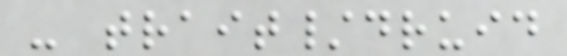- trait/druid
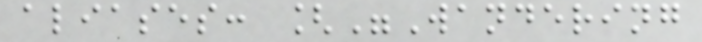aliases: ["Wandering
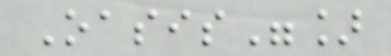Oasis"]
